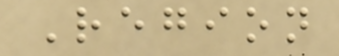Region
